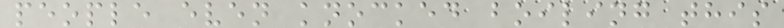people even knocked boiling this
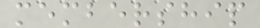membership
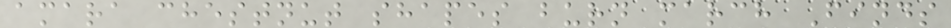amara chestnut shapes burn march Finds
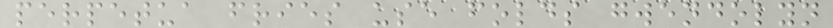perpetua fries use folds gwendolyn
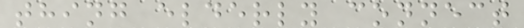thing elderly connect
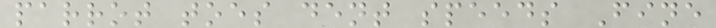parrot toes dent speeds Fine
